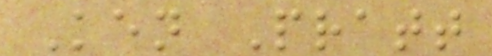Ken Pratt
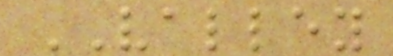VALLEY
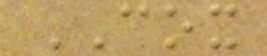COX
